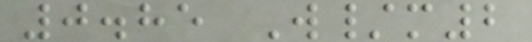0.85 W/m2
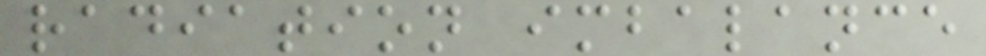radiation imbalance
